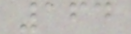164
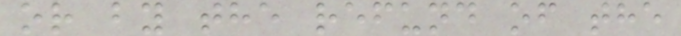or by the refund of the
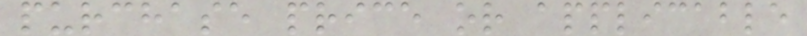purchase price or applicable
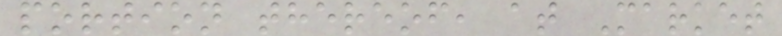portion thereof, at Market
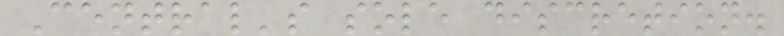Central's sole discretion.
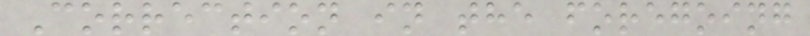Correction in the foregoing
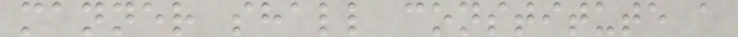manner shall constitute a
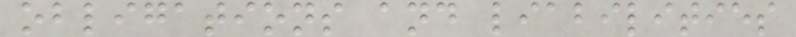obligations and liabilities
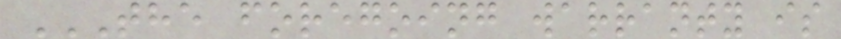THE FOREGOING WARRANTY IS
